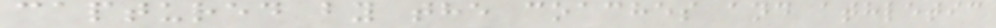captured by the coaches and athletic
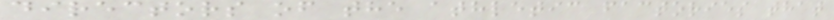directors of the athletic factories that
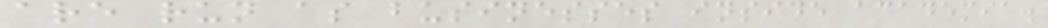are run as businesses inside academia.
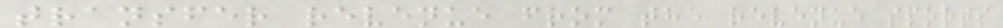transfer revenue from the revenue sports
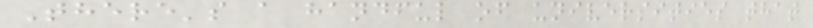There's a handful of universities that
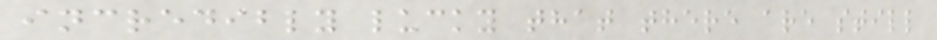incredibly lucky that there are still
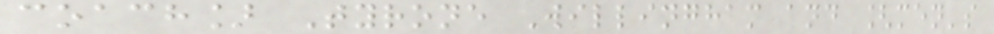coach] Tyrone Willingham and [men's
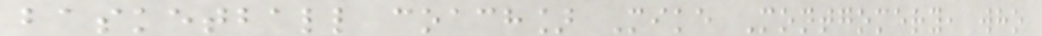basketball coach] Mike Montgomery, who
